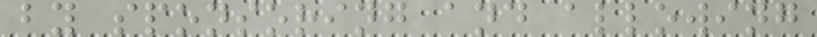by sponsoring and allowing
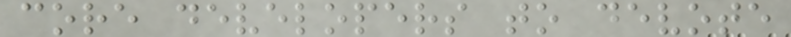core developers to devote
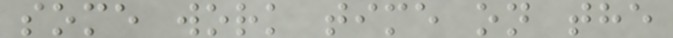some work time on the
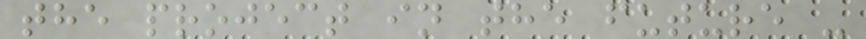the project in the future -
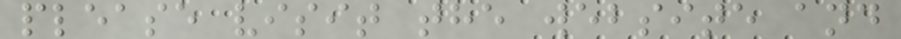please visit the website and
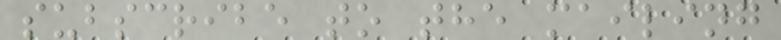subscribe to the mailing
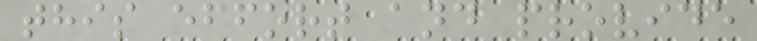this effort and provide
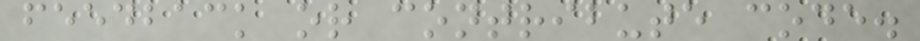feedback or contribute code.
